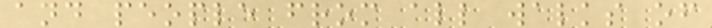and people from all walks of
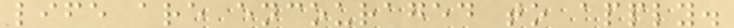life are encouraged to apply.
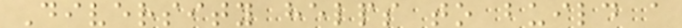Diversity helps to build a
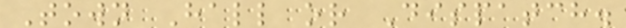Town Hall or Dispatch.
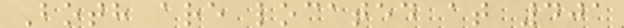Both are located at 401
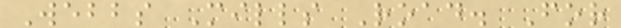Webbs Mills Road. For
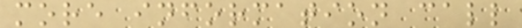more information call
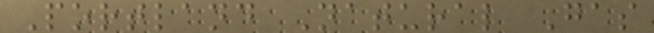Portland Natural Gas
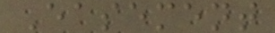Easement
